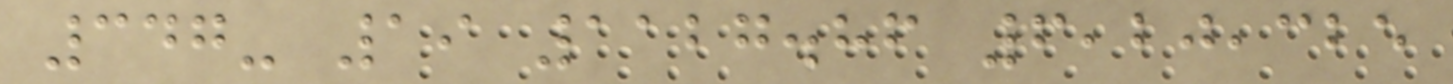347- 19 1127.86 6,20,325
